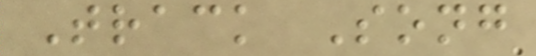Track Song
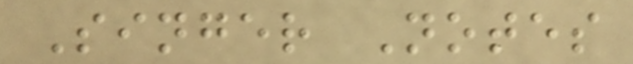Singer Notes
